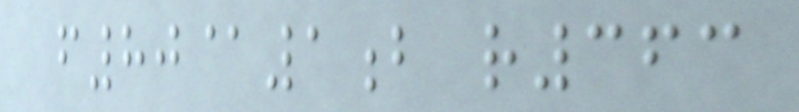f80@1b r363
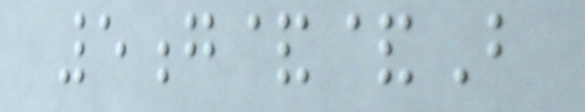5g&&B
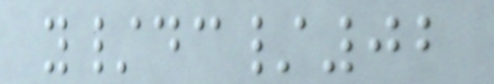y/dc/02
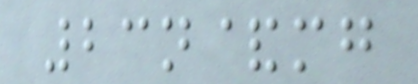23n&mg
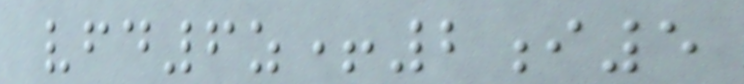vfd6z+2i5
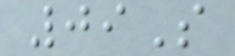09S
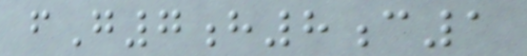fG7h8c1
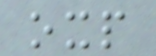oxp
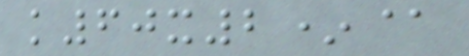k60x2*@
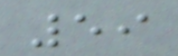59
